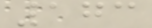173
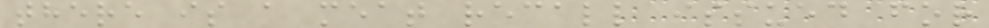there is a meat recall issued for
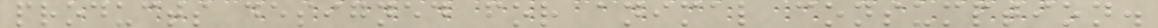products designed for animal consumption.
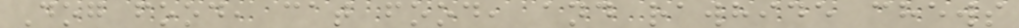Dog food, cat food, and rawhide chews
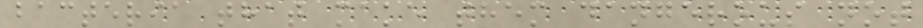bacteria that make them dangerous not
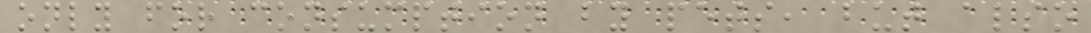only for consumption by pets, but also
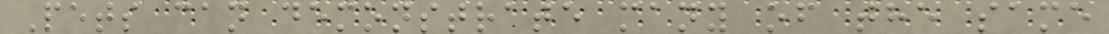Pets can demonstrate many of the same
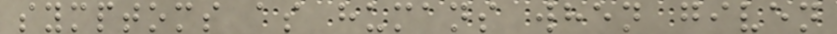symptoms as humans when given
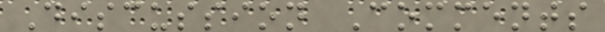Discussion Comments
